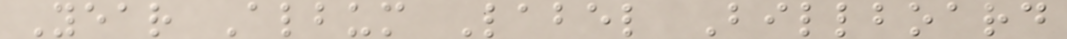Year Album Label Billboard
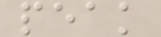peak
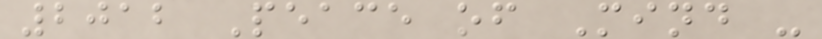2012 Peace of Mind -
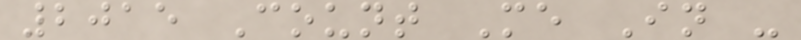2015 Count Me In -
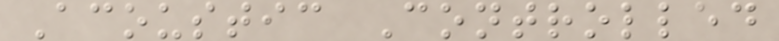Acoustic Controlled
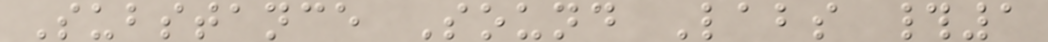Substance Sound Labs #1
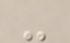-
